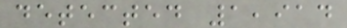detected 1,914
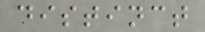distinct
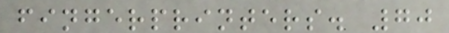fingerprinters. 70
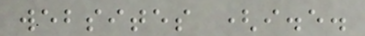websites (i.e.
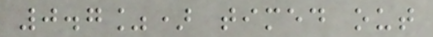0.7%) timed out
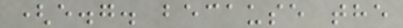(e.g. because the
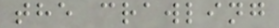the crawling
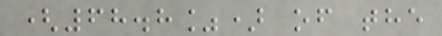(68.8%) of the
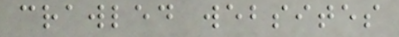crawled websites
